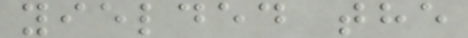yielded the
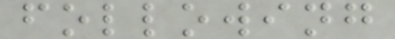following
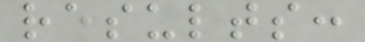results:
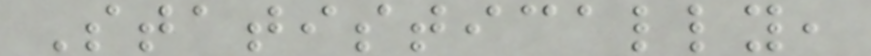Statistically,
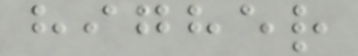higher
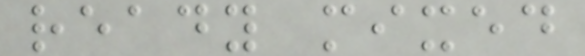ready mixed
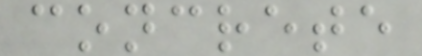concrete
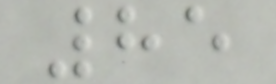85
